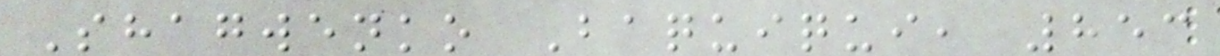Shagwenko Baquiqui, 853
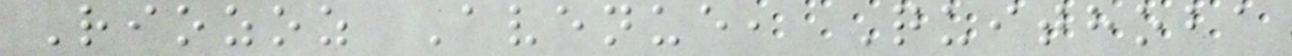Riozoz Avenue, Quithoba
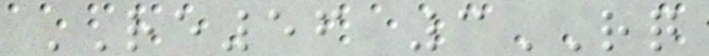RE56 3RQ
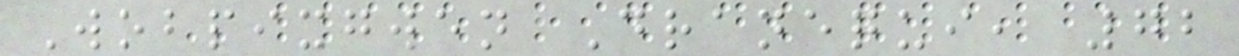Wobpixgwen Dranequi, 72
